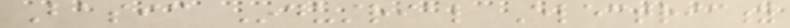Basic Industrial Electricity
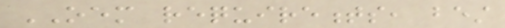OEM requirements, best
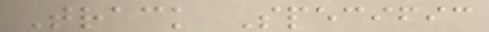Track Specific
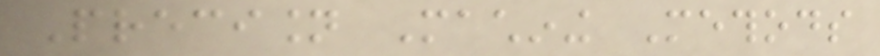Precision Machining Methods
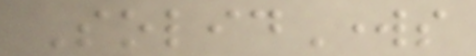SolidWorks
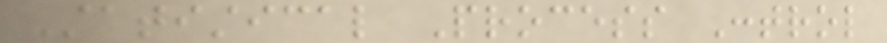Statistical Process Control
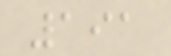191
